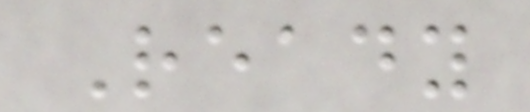Ready
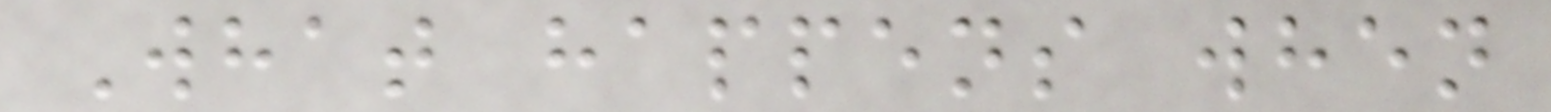What happens when
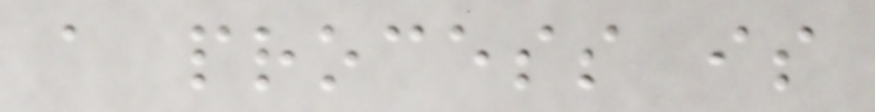a process is
